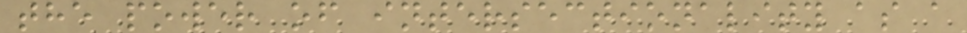the power of intersectionality as a
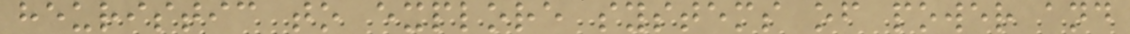heuristic to explore systems of power and
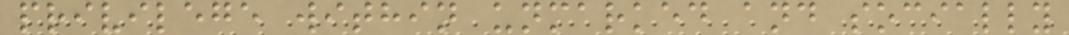privilege within unmarked and socially
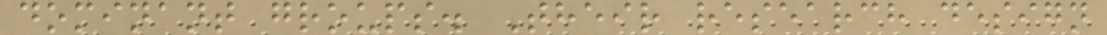dominant groups. Their research design
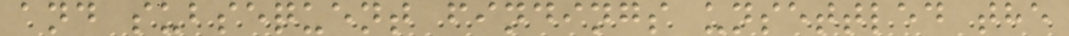and subsequent findings unsettled the
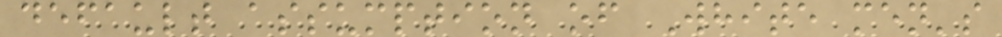default assumption of White men's
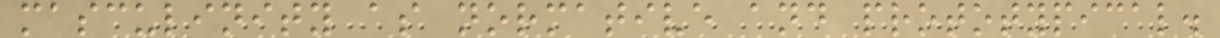masculinity as normative and prototypical.
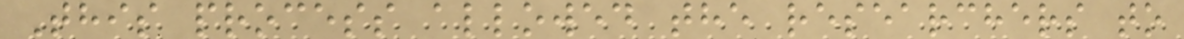This process allowed the researchers to
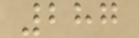287
